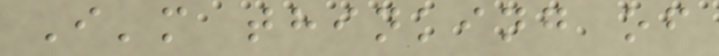I'm thinking of
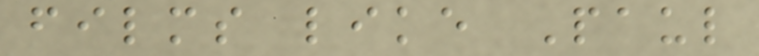films like Paul
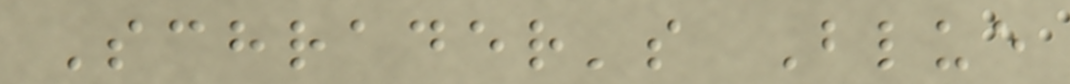Schrader's Blue
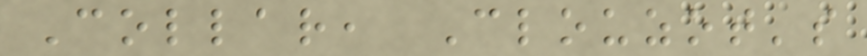Collar, Clouzot's
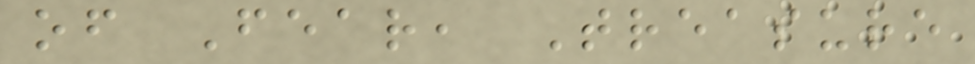of Fear, Treasure
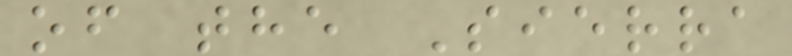of the Sierra
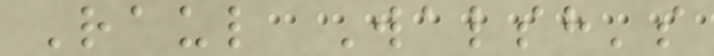Raul Walsh's
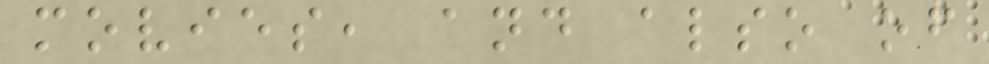movies, and also of
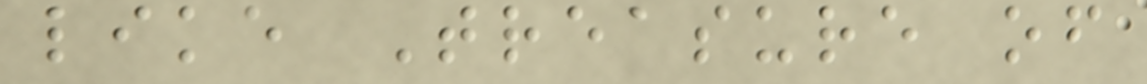like Treasure of
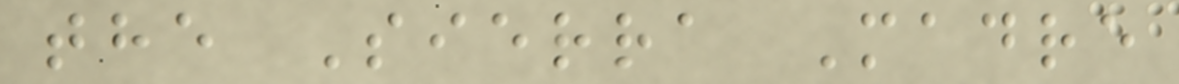the Sierra Madre
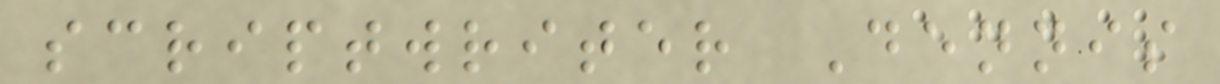scriptwriter Dennis
